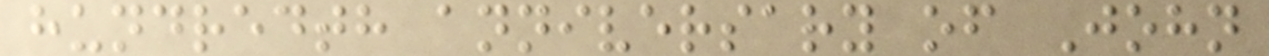hundredth anniversary of John
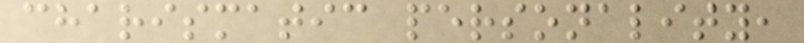charismatic personality,
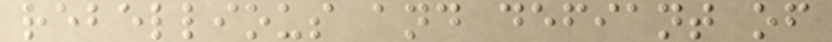rebellious and defiant of
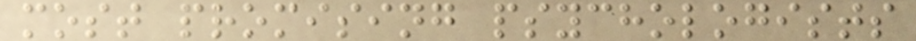most promising psychologists
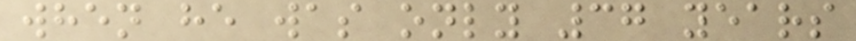when he was only 37 years
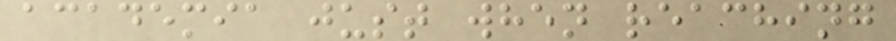academia just when reaching
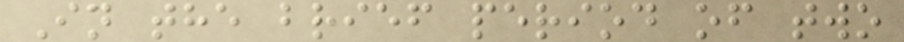In the brief period of two
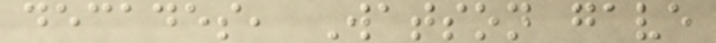decades, Watson gave
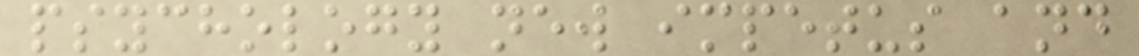psychology new impetus and
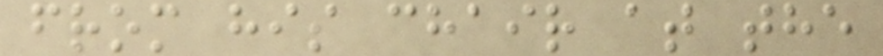from his chair at the
